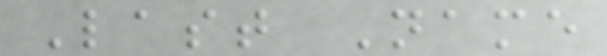Last Name
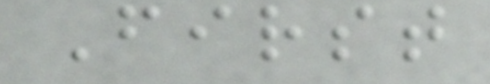First
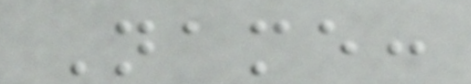Name:
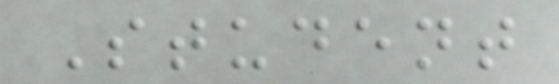Student
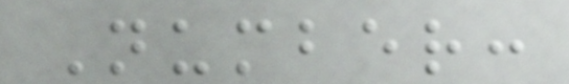Number:
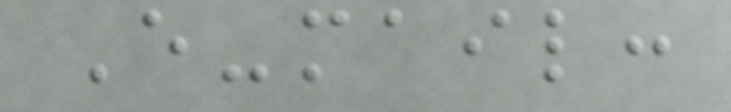E-mail:
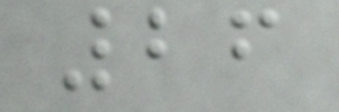26
